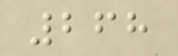268
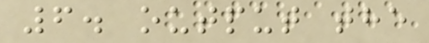6. output the
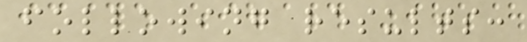following results:
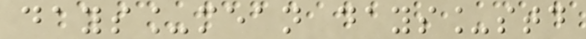days_mean days_std
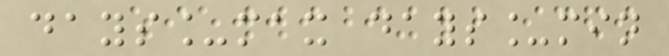days_max days_min
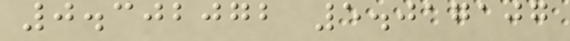0.302072 5.017107
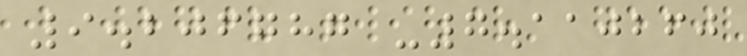9.206787 -7.110260
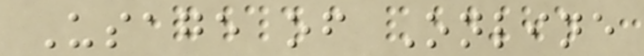Usage of Online
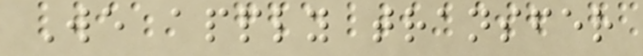We apply transfer
